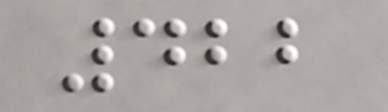422
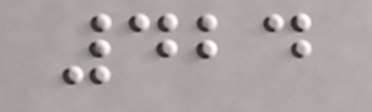424
